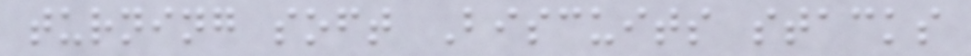turning soft Biscuits stacks
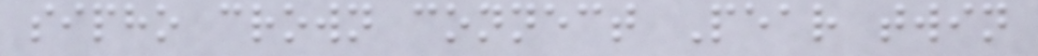sipho crown connect Pear twin
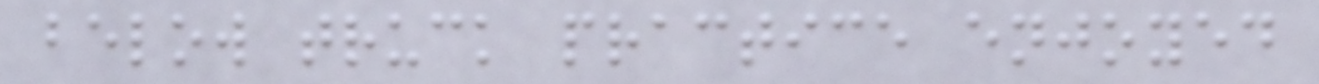below truck practice enjoyed
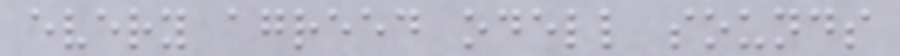every agreed odell sounds
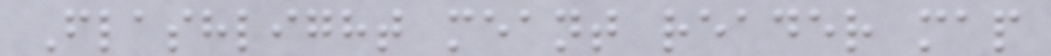Flashlight meant reader map
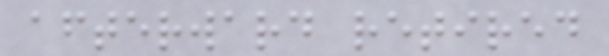afterward retired
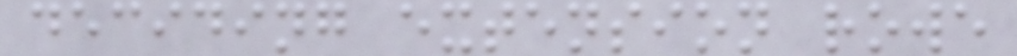deciding extension rowe
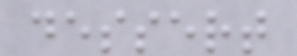dessert
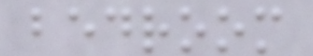bedroom
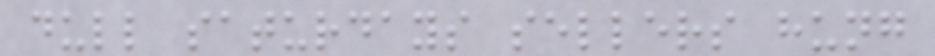dull saturdays sellers hung
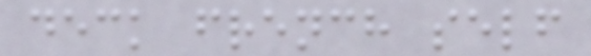deck french self
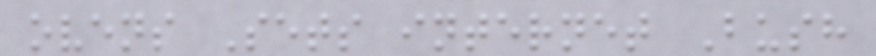ovens Sets internet Bush
